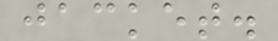jacket.
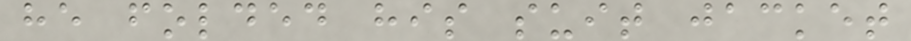he folded his suit jacket
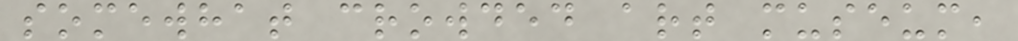somewhat crowded art museum,
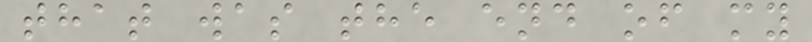that was the end of my
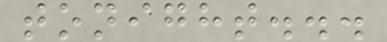tonight...
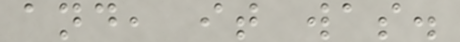and, it was.
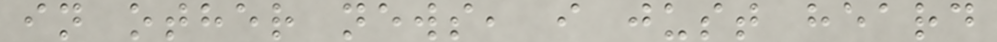in other news, i just heard
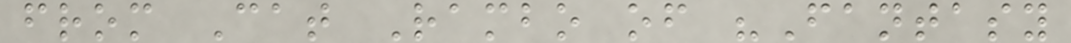from Cat Rambo of "Fantasy
